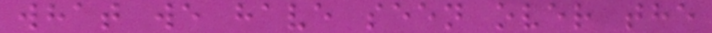what we have seen over the
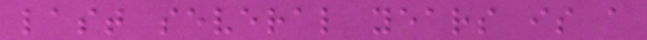last several years is a
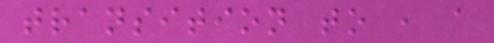transition to , a
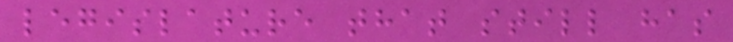legislature that still has
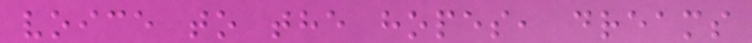voice to the hopes, dreams
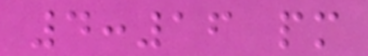4:16 pm
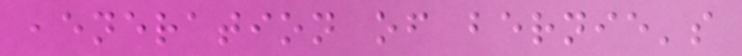,eneration of bernie's
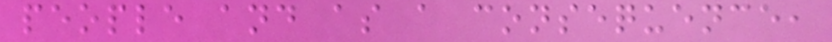people and as a consequence,
